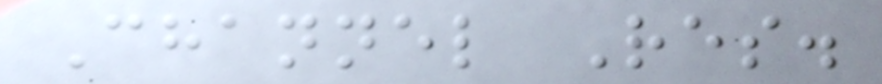Channel Res.
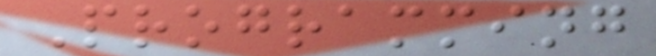Programming
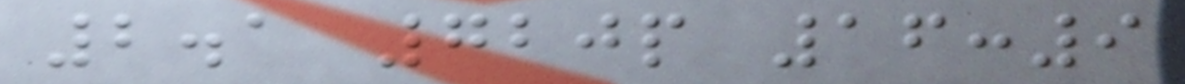2.1 720p 16:9
